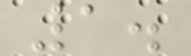1.
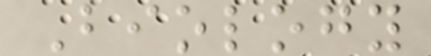Biology
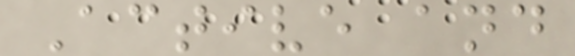Active and
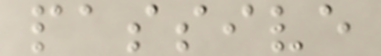passive
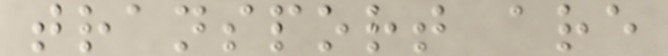transport are
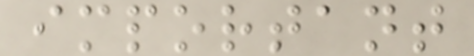important
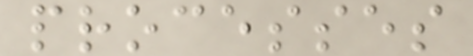processes
